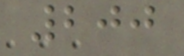200
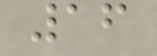16
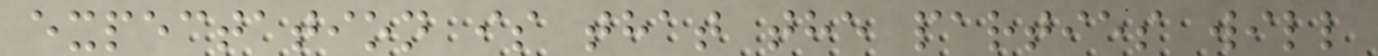expectation is that the parties will
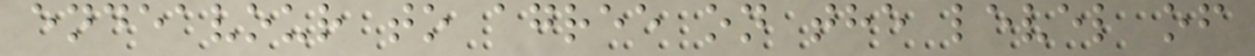endeavour to agree on the level of
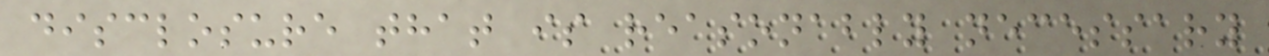disclosure that is reasonably necessary
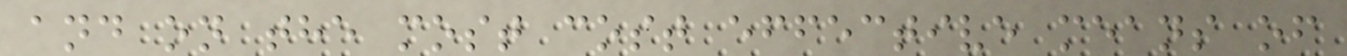and on the most cost effective means of
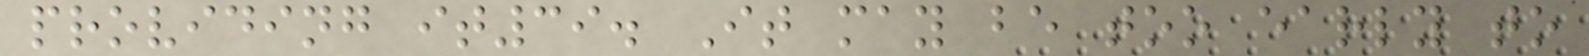providing it39. It may be too early to
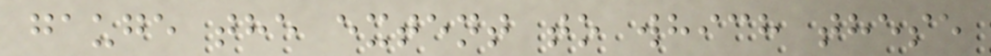gauge the extent to which these
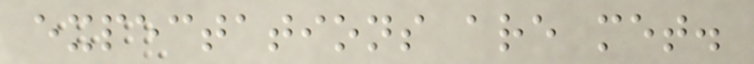expectations are met.
